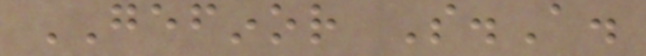GEFINOR S.A.
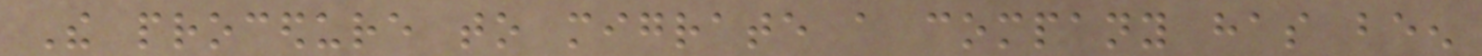The procedure to migrate a company has been
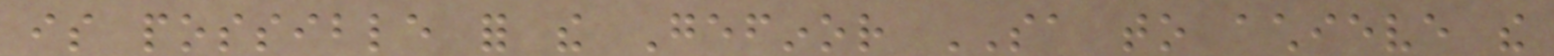is possible for the Gefinor SA to achieve the
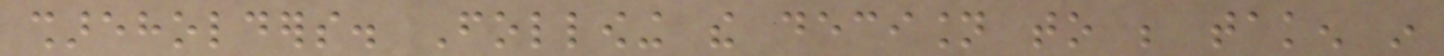shareholders. Following the decision to be taken in
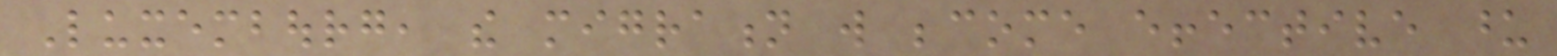Luxembourg, the migration will become effective upon
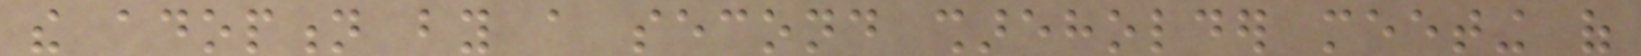the adoption by a second shareholder meeting of
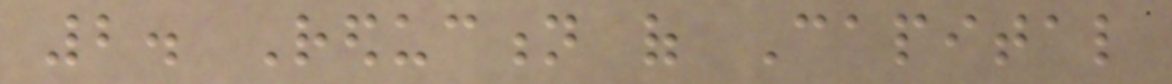2. Reduction of Capital
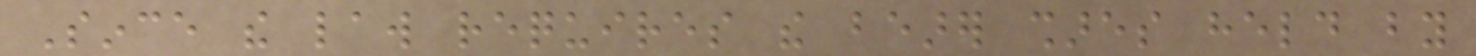Since the law requires the bearer shares held by
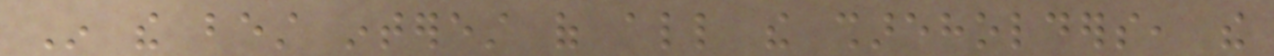In the best interest of all the shareholders, the
